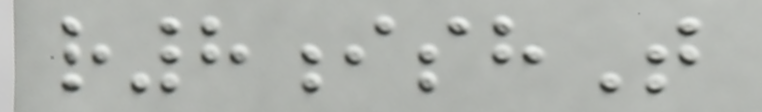r8ishT
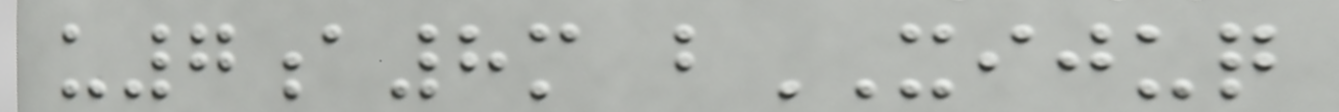u7a8m bXIJUQ
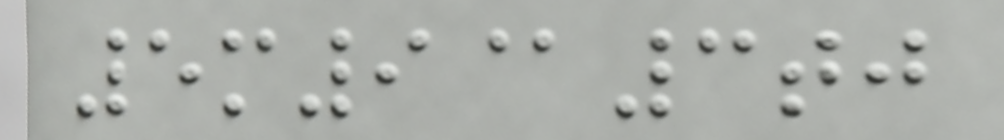5m9@3tj
